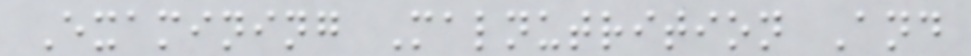Examining Malnutrition And
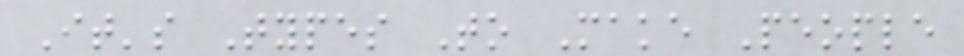It's Types To Make People
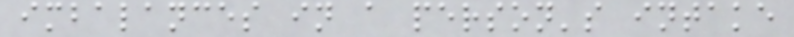imbalances in a person's intake
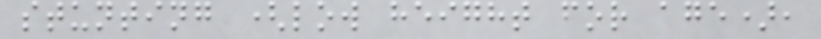stunting (low height for age),
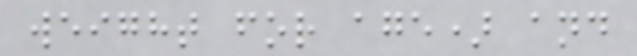weight for age) and
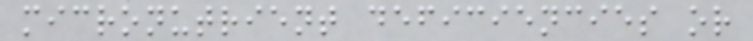micronutrient deficiencies or
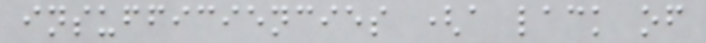insufficiencies (a lack of
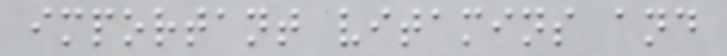important vitamins and
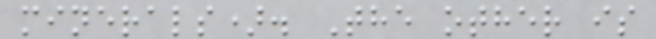minerals). The other is
